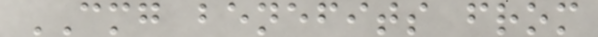CMG benefits from
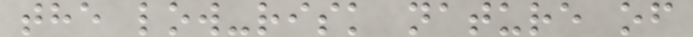the low-risk nature of
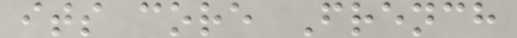its core French
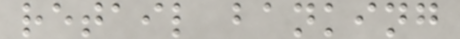retail banking
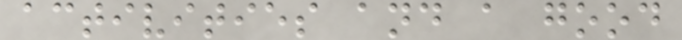activities and a good
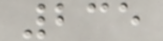235
